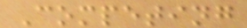Competing
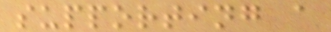supporting a
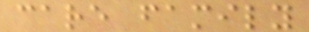care family
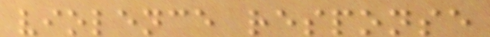violence response
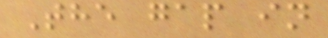The gap in
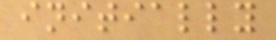initially
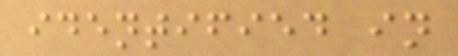identified in
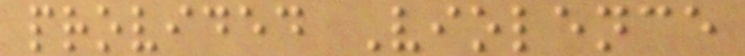provided Violence
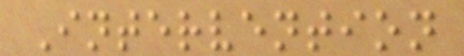Intervention
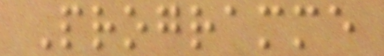Programme
